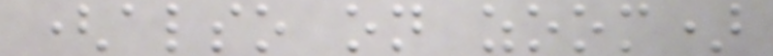(also on zoom)
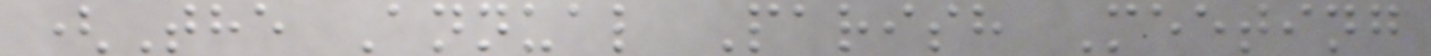(The Annual Parish Meeting
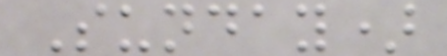Sunday)
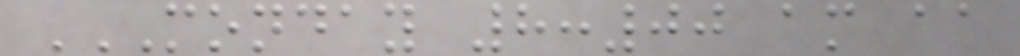MONDAY 8:00 AM AA
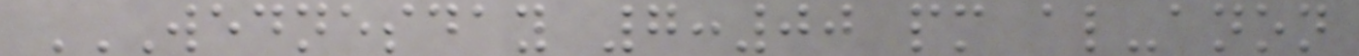WEDNESDAY 7:00 PM AL-ANON
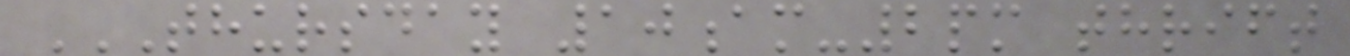THURSDAY 10AM-2PM THRIFT
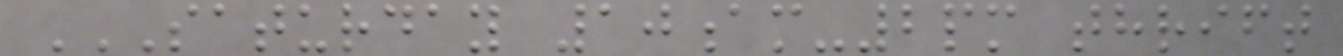SATURDAY 10AM-2PM THRIFT
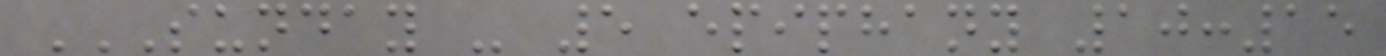SUNDAY - 5 EPIPHANY 10:15
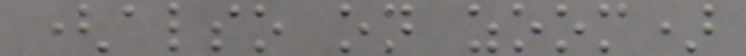(also on zoom)
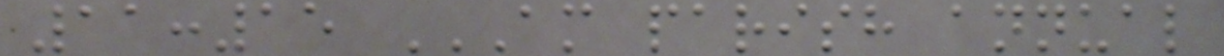11:15 AM PARISH ANNUAL
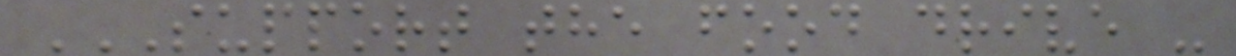SUPPORT THE FOOD DRIVE -
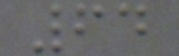64
